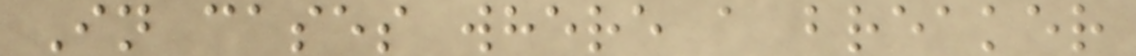In cases where a breaker
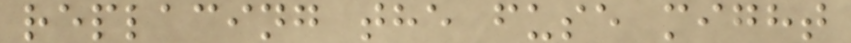replacing the fuse might
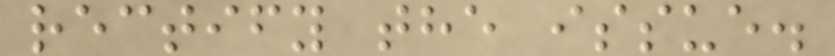rectify the issue.
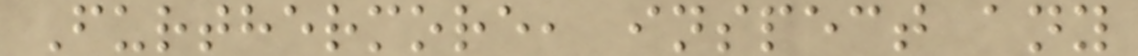Furthermore, inspect any
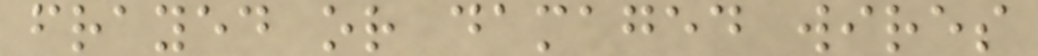frayed or damaged wires
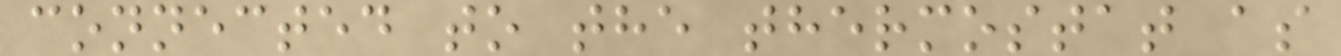connected to the thermostat as
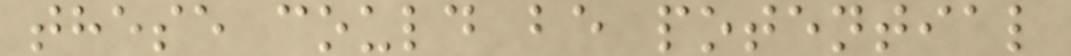these could be potential
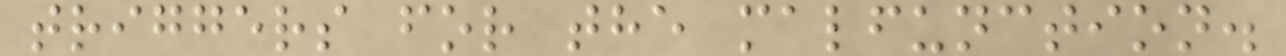triggers for the malfunction.
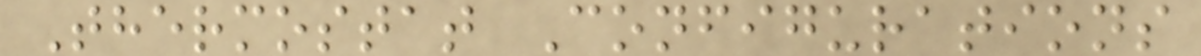Thermostat Configurations
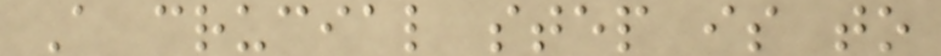A crucial step is to
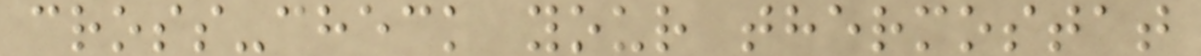cross-check your thermostat
